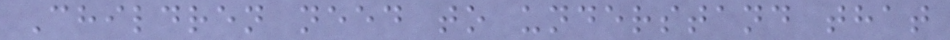Children need to understand that
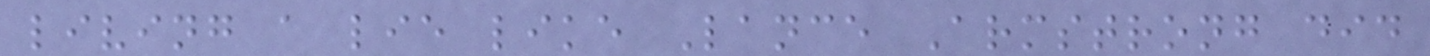living a lie like Lance Armstrong did
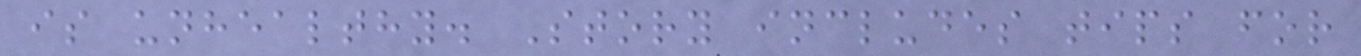is unhealthy. Story includes tips for
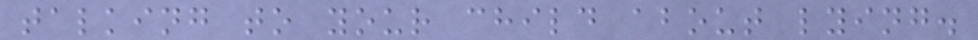talking to your child about lying.
